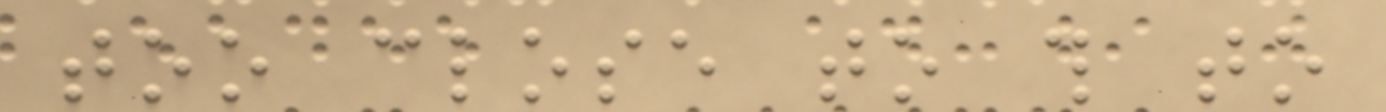too close to this to
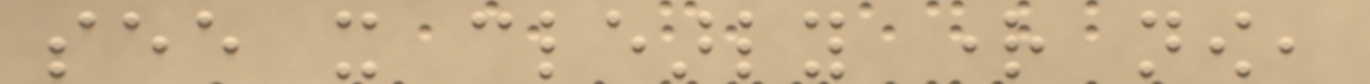see it clearly right now,
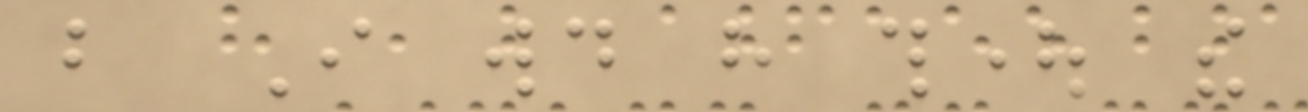but I would have thought the
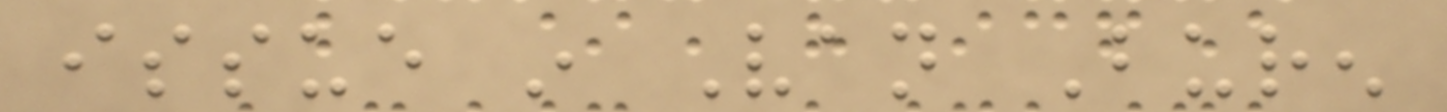issue in Van Buren
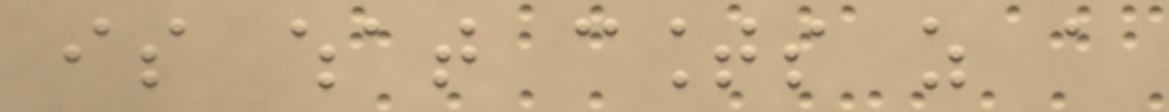is what counts as a
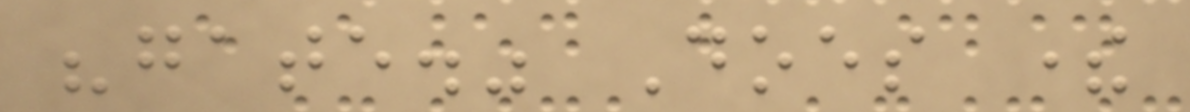"gate." Does there
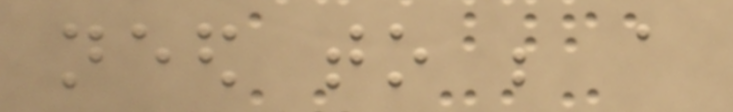need to be a
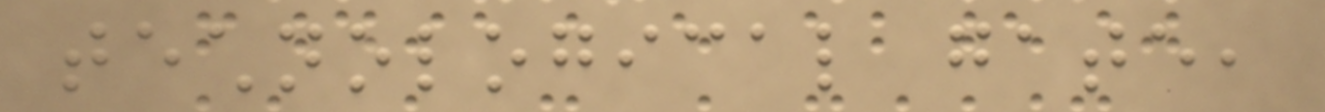technological gate,
